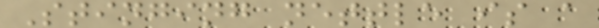Stinging nettle is a
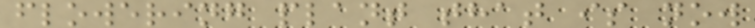flowering plant that is now
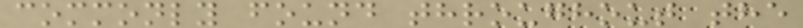commonly found throughout the
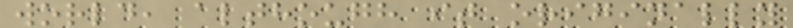world, although it originally
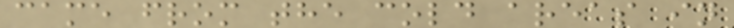came from the cold areas in
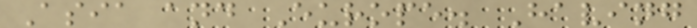Asia and Europe. Having
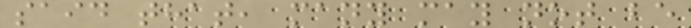said that, many may not be
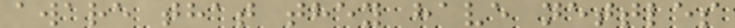aware that they have nettles
